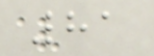81
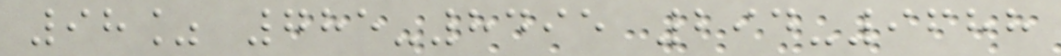98% 785-8495 294-9688
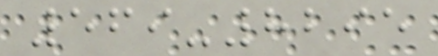569-8295
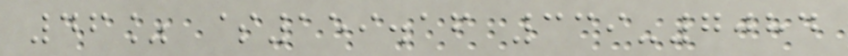46% $159.16 339-7084
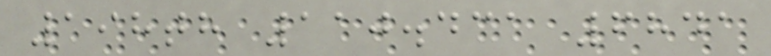198th 110.431 6841
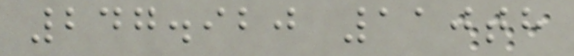247.920 110th
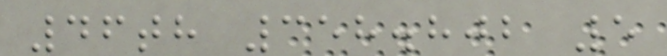46th 358.802 5
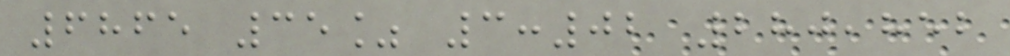6865 35% 3:02 280,852
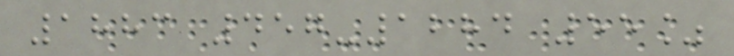1883 457-1284 55%
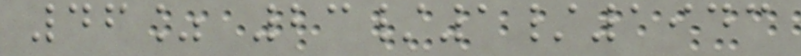46% 23/1/1943
